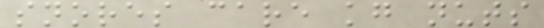snores care kg nuts
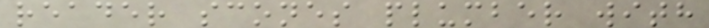reader scones plumber with
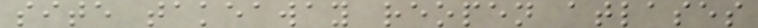site takeaway reopen atlases
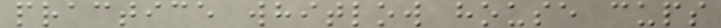practice whitlow house cups
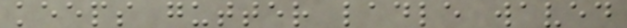keeps gutter ladle waved
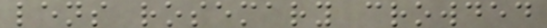lens rosemary crowded
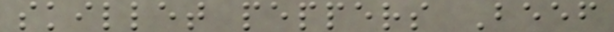skillet peppers Beef
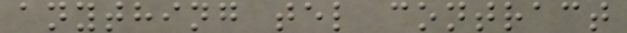anything tel contract
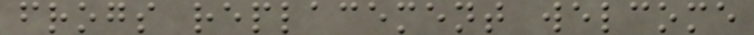frogs replacement welcome
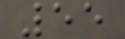55
